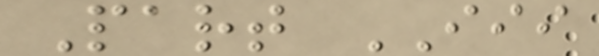Part III
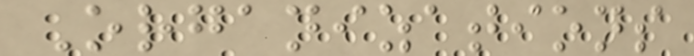Organizations
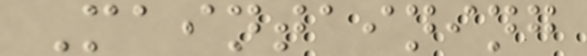Maintaining
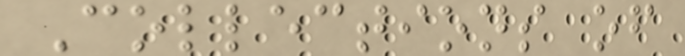Collections of
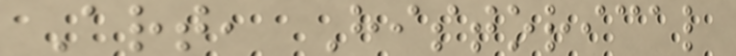Art, Historical
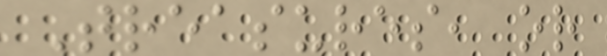Treasures, or
